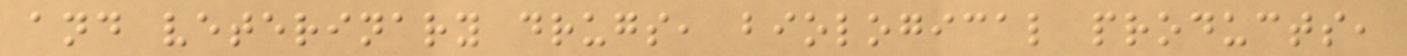and veterinary drugs, biological products,
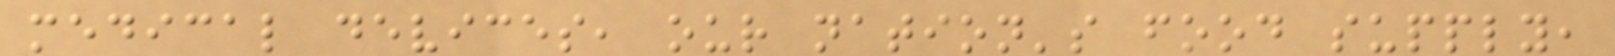medical devices, our nation's food supply,
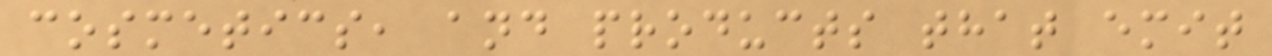cosmetics, and products that emit
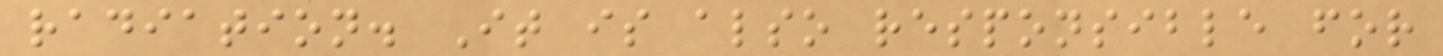radiation. It is also responsible for
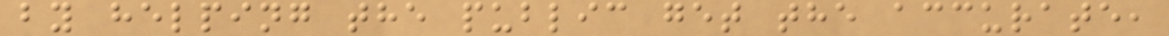by helping the public get the accurate,
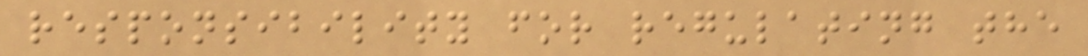responsibility for regulating the
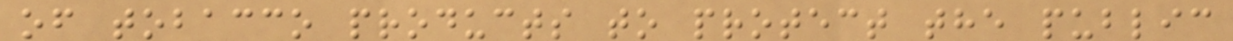of tobacco products to protect the public
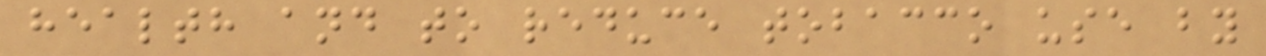health and to reduce tobacco use by
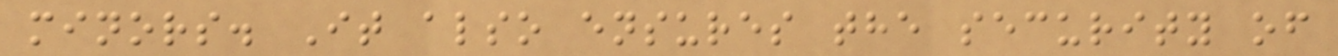minors. It also ensures the security of
